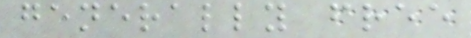generally free
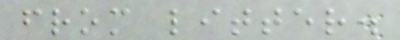from litter.
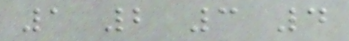1 2 3 4
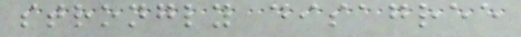strongly disagree
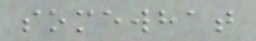somewhat
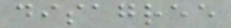disagree
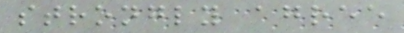strongly agree
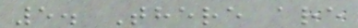5. There are
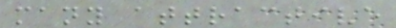many attractive
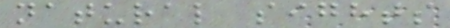natural sights
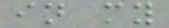in my
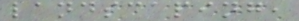landscaping,
